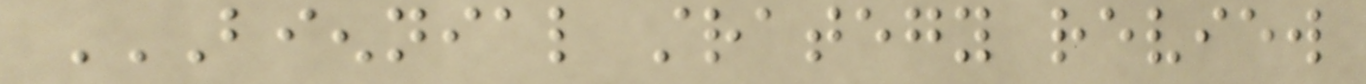BIENNIAL STRATEGY REVIEW
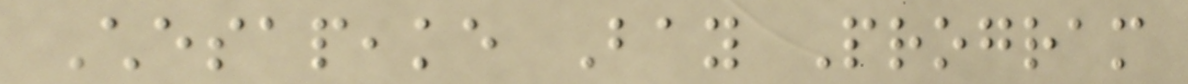Chesapeake Bay Program
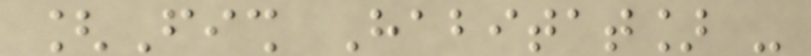[Fish Habitat] -
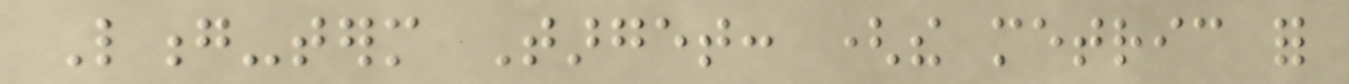Long-term Target: (the metric for
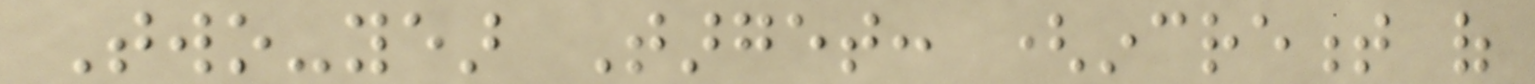Two-year Target: (increment of
